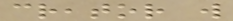creator will
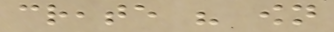create his own
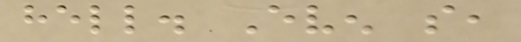hell. Even so,
